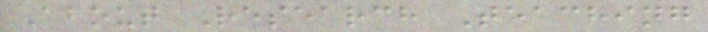About Research Teaching
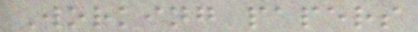Working papers
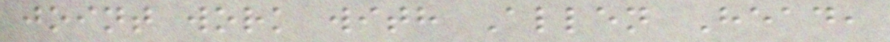joint work with Allen Head,
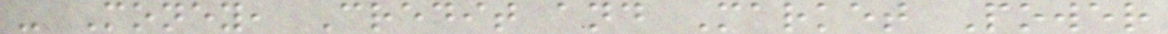- Money, Credit and Market Power
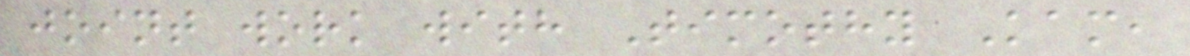joint work with Timothy Kam,
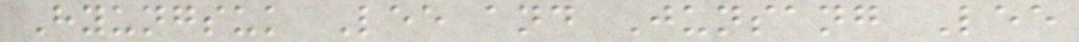Hyungsuk Lee and Junsang Lee
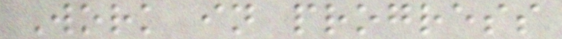Work in progress
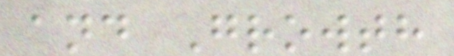and Growth
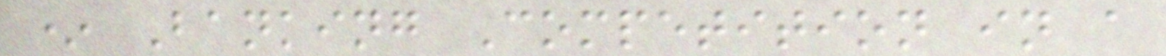* Banking Competition in a
